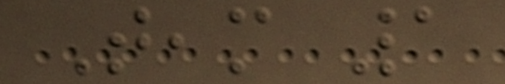Team 1
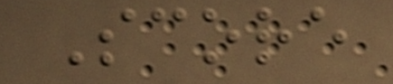Score
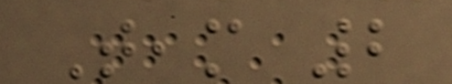Team 2
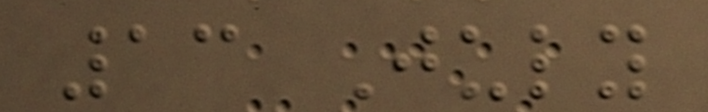13 July
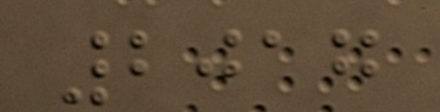2017
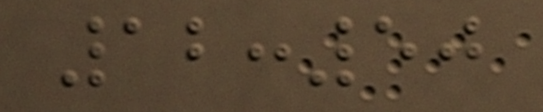12:50
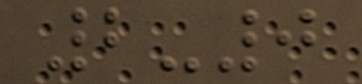2-0
